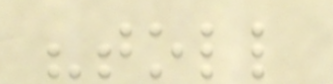"toll
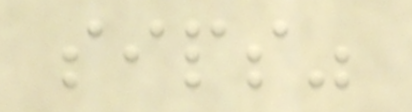sips"
